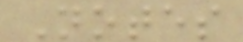Notes
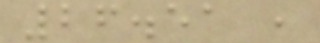26.51 ,
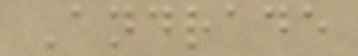Andrade
